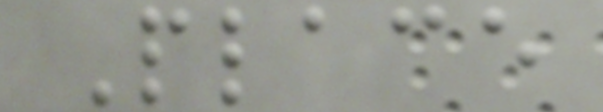Place
